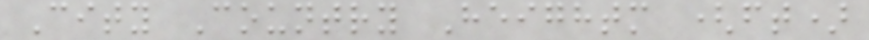City Country Heightm (ft)
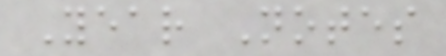Year Notes
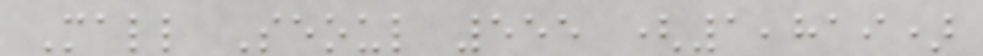Mall Seoul 555 (1,819)
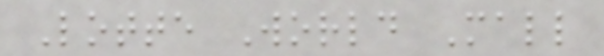Lotte World Mall
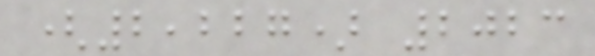(2,227) 2023
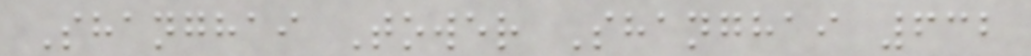Shanghai Tower Shanghai 632
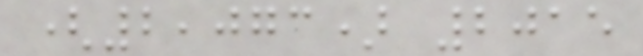(2,073) 2015
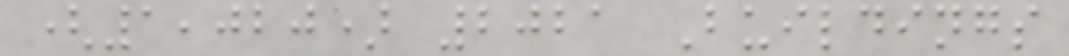(1,020) 2021 Buildings
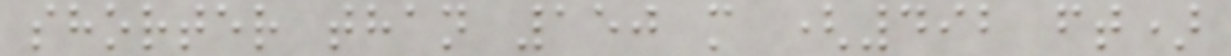shorter than 150 m (492 ft)
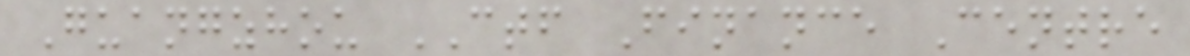Guangzhou CTF Finance Centre
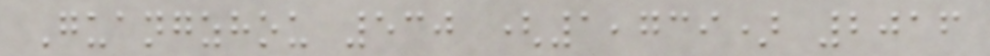Guangzhou 530 (1,739) 2016
